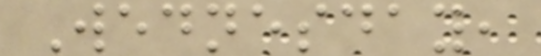Wednesday,
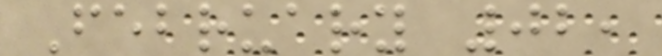February 02,
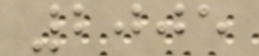2005
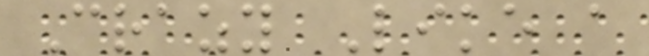Crazy Like a
